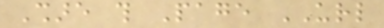Share this Page URL
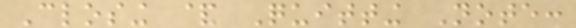Closing & Quitting Note:
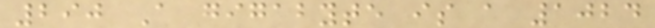290 A gigabyte is a 1024
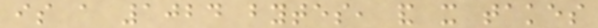is a 1024 bytes, and it takes
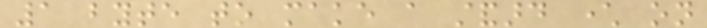1 byte to make a standard character on
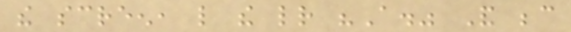the screen, like the letter "A." And because
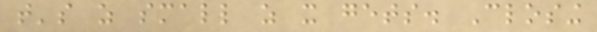that's as small as it gets. Closing
